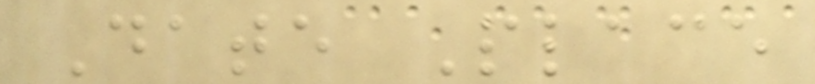Date Place
